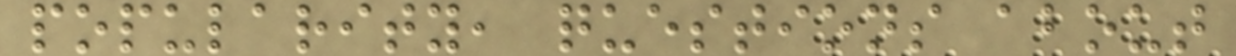popularity, questions about
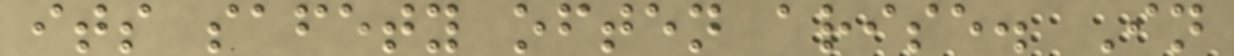its safety often arise. In
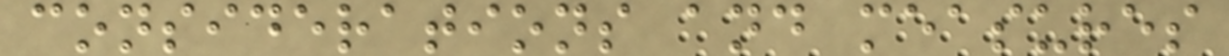considerations and measures
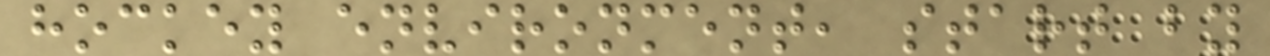hockey environment, start by
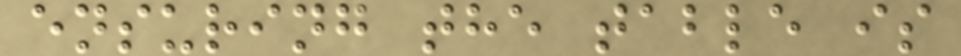ensuring the table is
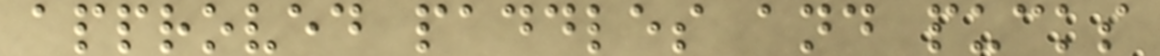approved paddles and pucks
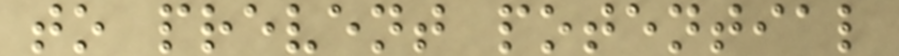to prevent potential
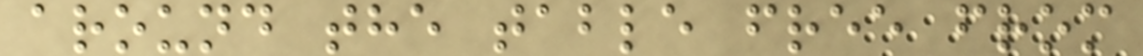around the table free from
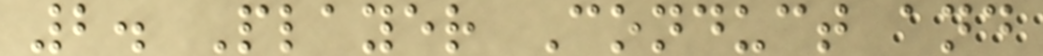2. Player Conduct and
